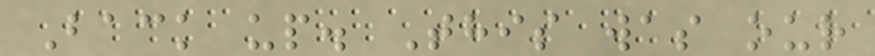Back up. This was our
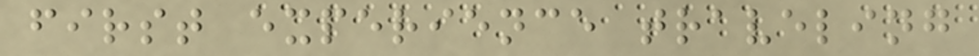first experience traveling
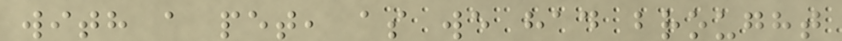with a pet, as we had brought
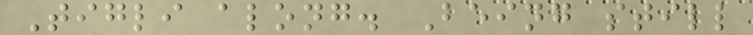Tigli along. Being still
